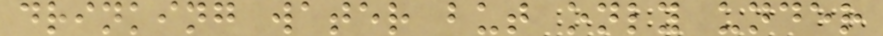drinking water but only under
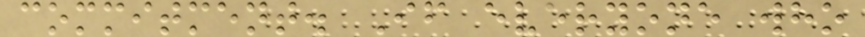commitment. If everyone who
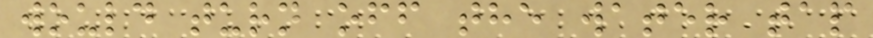would turn off the water tap
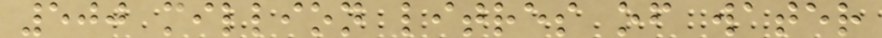500 million litres of water
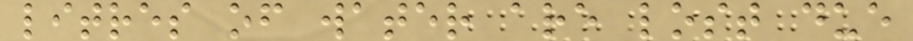litres of water are lost due
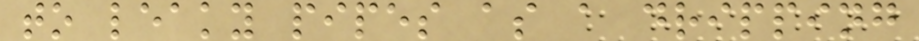to leaky pipes as a dripping
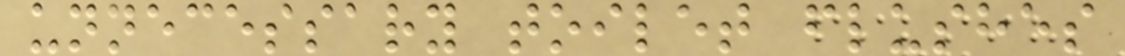unnecessary toilet flushes
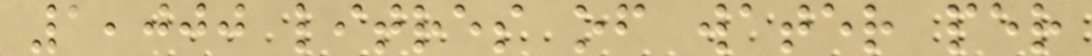1,000 litres of water per
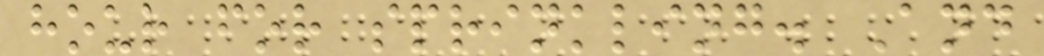hour for sprinkling. And
